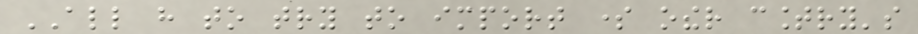ALL have to try to import some other country's
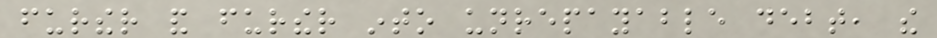further and further into unrepayable debt, the
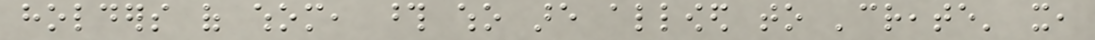holders of whom, those who are allowed to 'create' it,
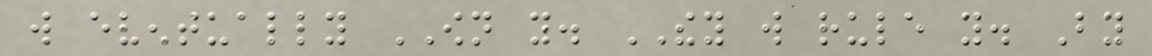will eventually OWN you. THEY will rule you. By
